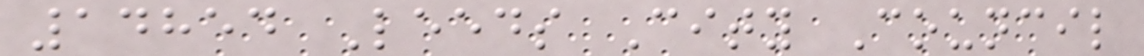14854 Leeds City Council
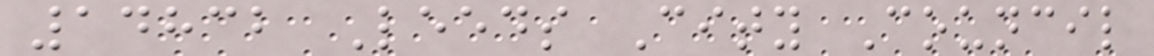14832 Leeds City Council
